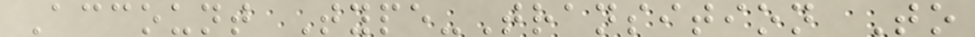Account Type-Transition To
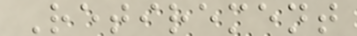Retirement
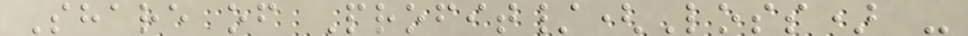Share of Profit/(Loss) -
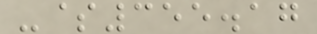-$355.17
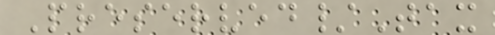Preserved/Tax
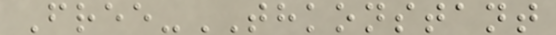Free-THKONSTANT
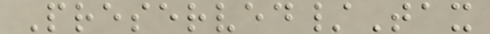Preserved/Tax
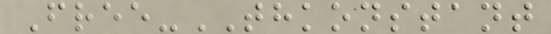Free-THKONSTANT
